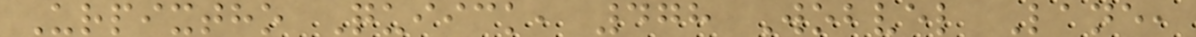Urpixtho Quiick, 478 Wobvel Lane,
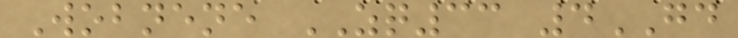Wobnene ZQ33 4GD
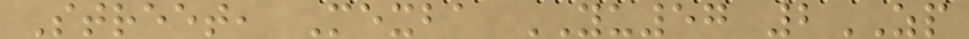Street, Mexba YU57 2ZP
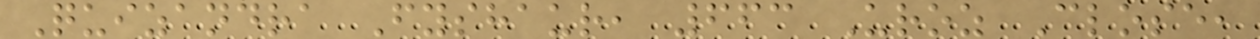Quizandra Fyshaur, 663 Uroz Close,
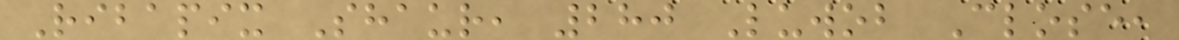Ribapix Shaur, 280 Luwob Close,
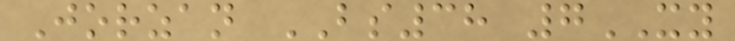Jorzan BS38 7XY
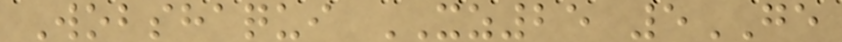Wobshaqui XZ25 5GE
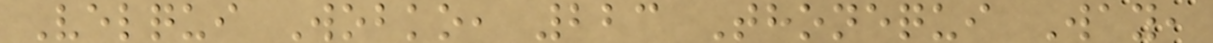Velqui Wobko, 223 Thonequi Way,
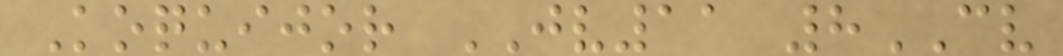Koquijor JV11 8CV
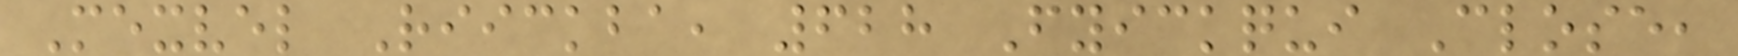Mexvel Riickba, 628 Fyickqui Close,
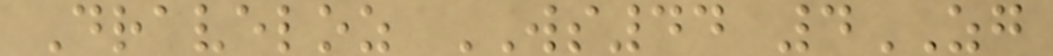Draveloz WS44 4ZG
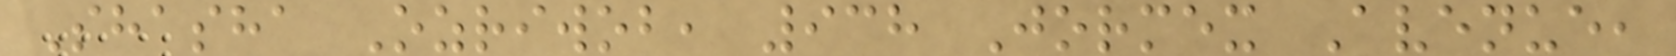Shasha Ozriwob, 938 Jormex Avenue,
